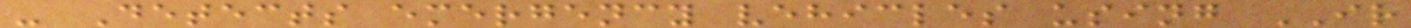- Detects emergency vehicles using IR
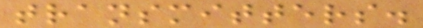transmitters.
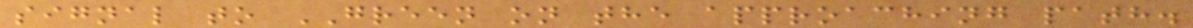signal to GREEN on the approaching path.
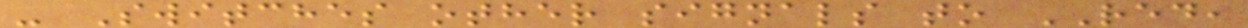- Switches other signals to RED,
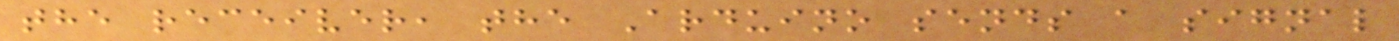the receiver, the Arduino sends a signal
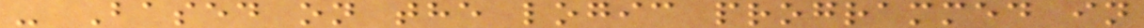- Based on the logic programmed in
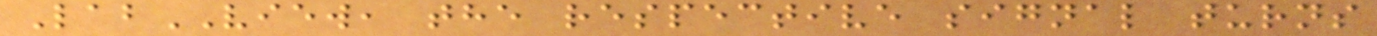LabVIEW, the respective signal turns
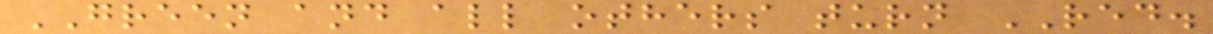GREEN and all others turn RED.
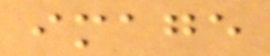image
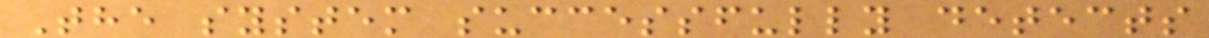The system successfully detects
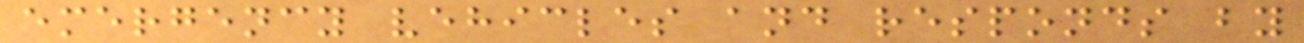emergency vehicles and responds by
